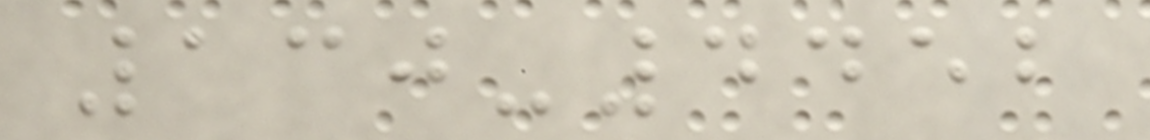130-4452
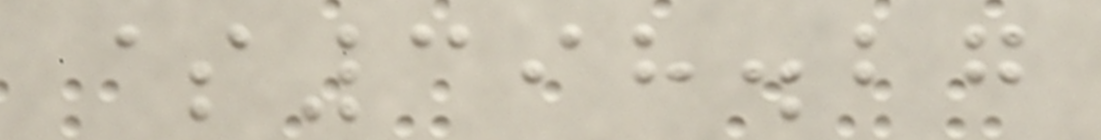$398.27
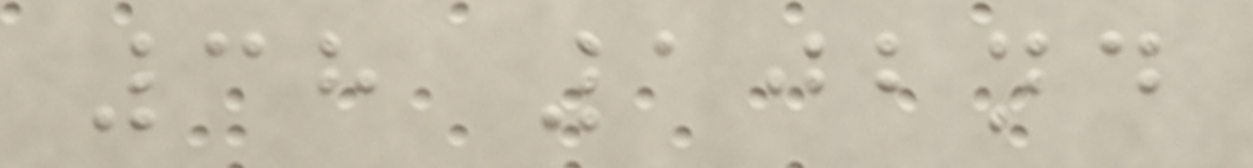38 102nd
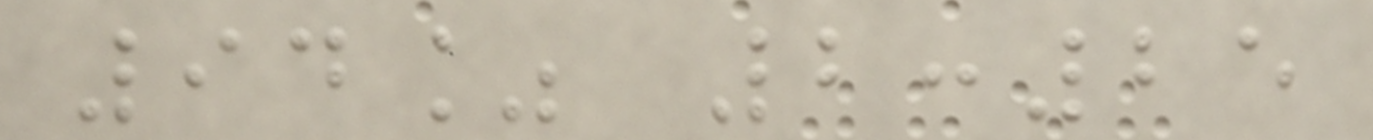94% 2:25
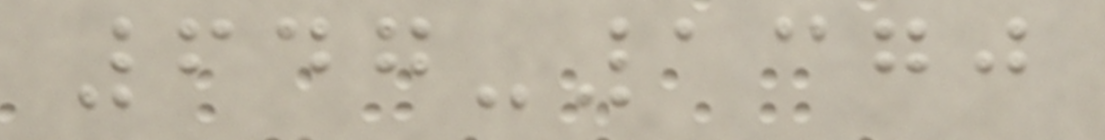647-1370
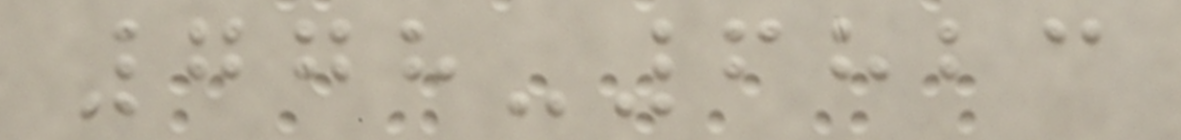778-6823
